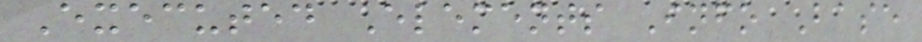Executed Elements Info Base
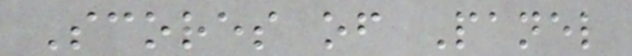Scores of Panel
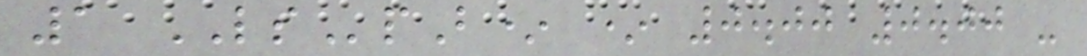1 LSpB* * 0.00 0.00 -
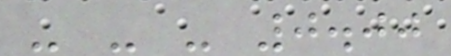- - - 0.00
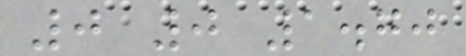0 0 1.70
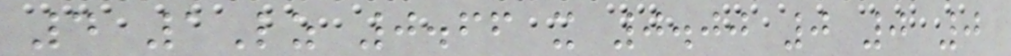4 1Lz 0.66 x 0.00 0 0 0
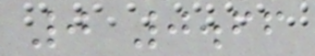0 0.66
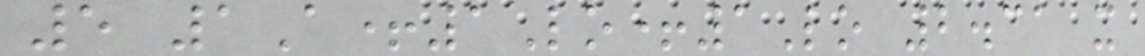5 1A+1Lo+1Lo 2.31 x
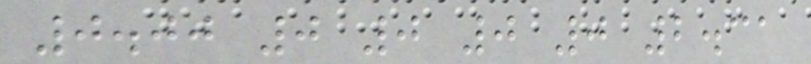0.00 0 0 0 0 2.31
